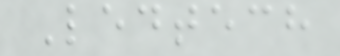Ledtech
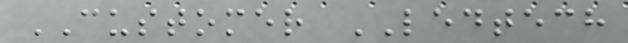CUSTOMER LEDTECH
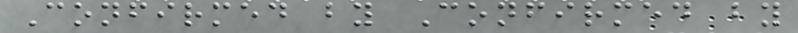Confirmed by Confirmed by
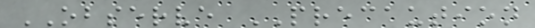OBSERVE PRECAUTION
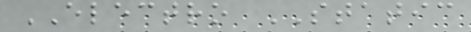ELECTRO STATIC
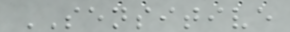SENSITIVE
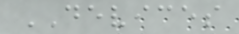DEVICES
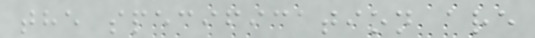the specification are
